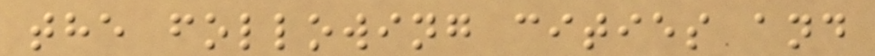the following cities and
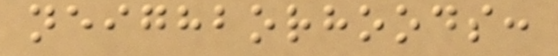neighborhoods:
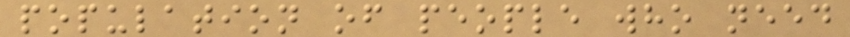population of people who need
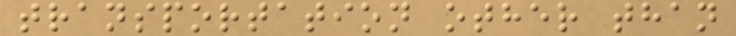transportation other than
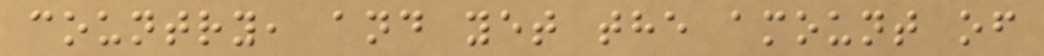country, and yet the amount of
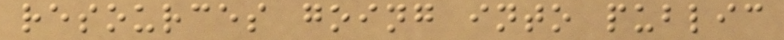resources going into public
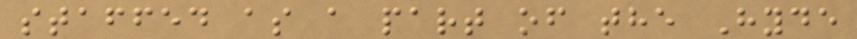staffed as a part of the Hyde
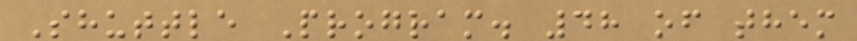Shuttle Program. 48 of them
